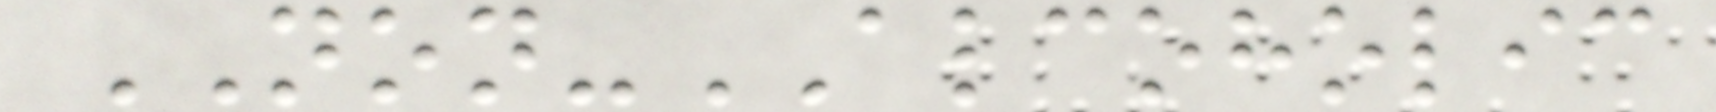NON-ALCOHOLIC
